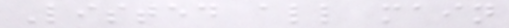Listed all main
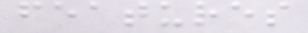features
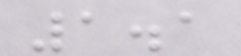1.1
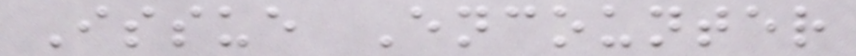Issue Encounter
